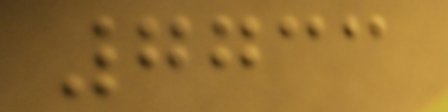7733
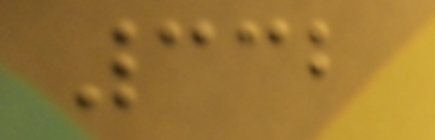332
